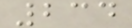234
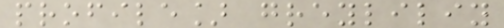profile] greyliliy
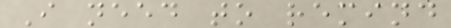I need to remind
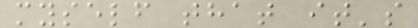myself that it's
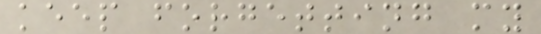keep forgetting my
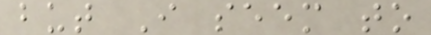but I seem to
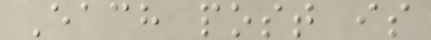Each post is
